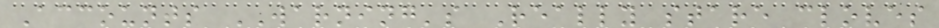Accounts WARNING's Really stare cloves
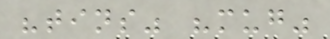"tins" "mug"
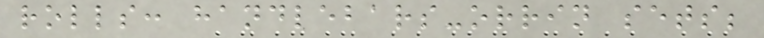rolls: handlebars-orrin sets;
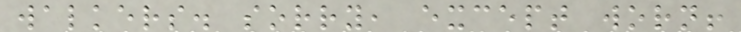walkers. sorry, except worn!
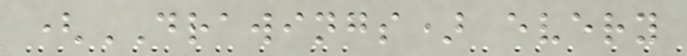(DRAWINGS) every
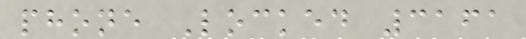phone Locked 3161
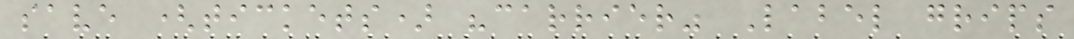save (tickets) "carrier" Label grips
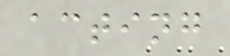acting
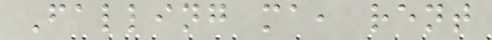Falling ma, rent
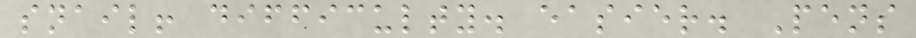snail! difficulty. easier. Pens
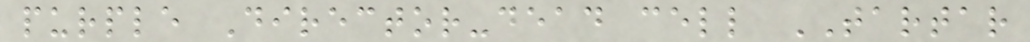purple Director-dead cell TARTAR
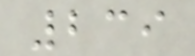239
